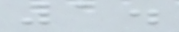1.
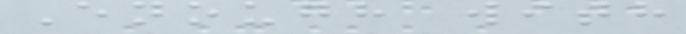Enough with
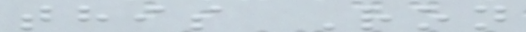this Ron
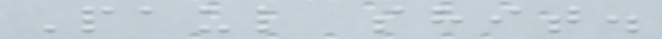Paul shit.
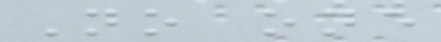No one
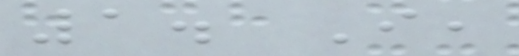1. I,
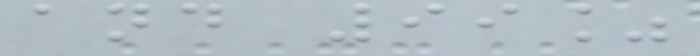and 99%
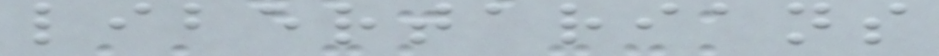libertarians
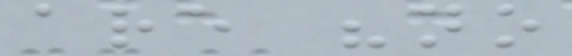are "no
